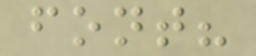font?
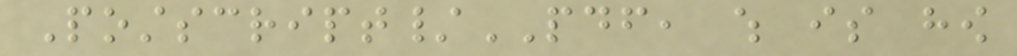Postscript/PDF, which is how
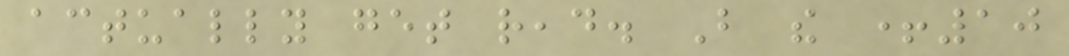actually get read. But the +10
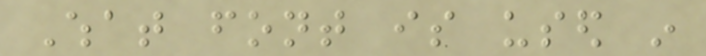What font is used in
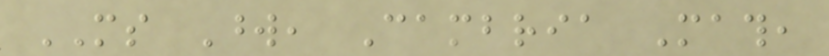MS Word, Cambria Math,
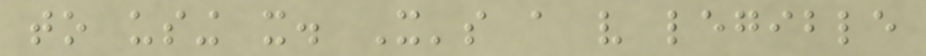to using it. It's a very legible
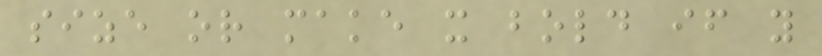size or make it bold if you
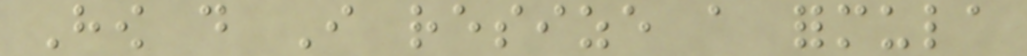How do I resize a formula
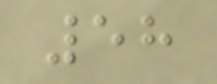58
